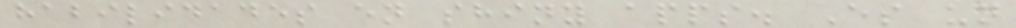habilidades en shiny apps. Es un
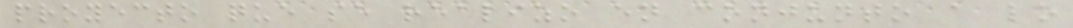proyecto que se realizo en conjunto a lo
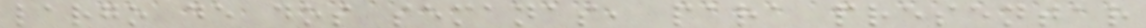largo de dos semanas, para presentar
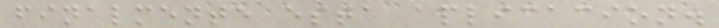finalmente esta aplicacion.
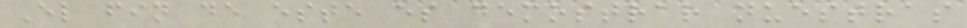El fin de este es demostrar nuestras
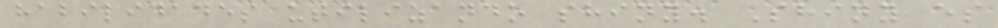habilidades utilizando shiny. Shiny es
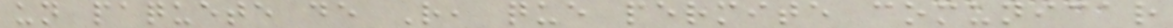un paquete de R, que permite comunicar
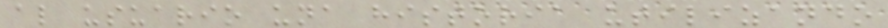al usuario una historia utilizando
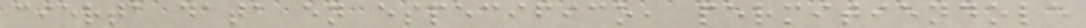cierta data en especifico, permitiendole
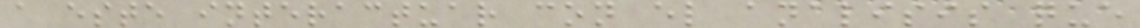a este interactuar con el analisis que
